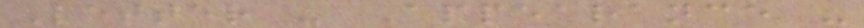Letter - Appearance -
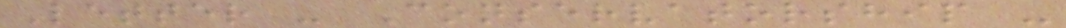Letter - Conservatorship -
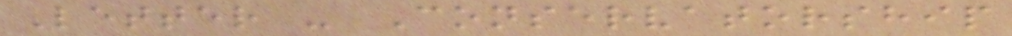Letter - Conservatorship
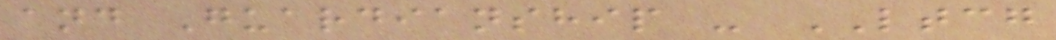and Guardianship - LTCG
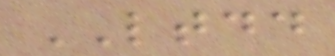LTDD
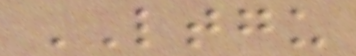LTGU
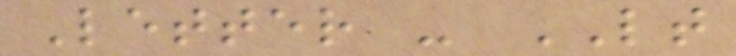Letter - LT
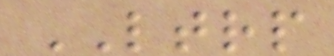LTRP
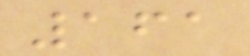161
